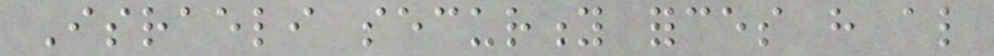Israeli security forces have also
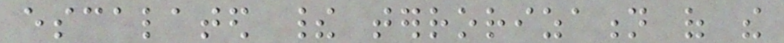escalated their terrorization of the
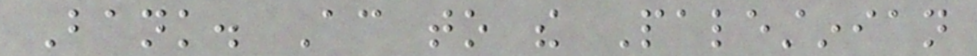Bank. According to the Palestinian
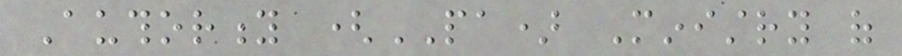Authority (PA) Ministry of
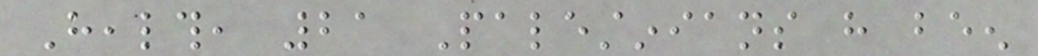Health, 21 Palestinians have been
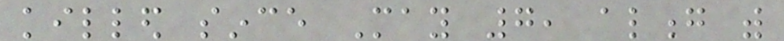killed since May 7, along with
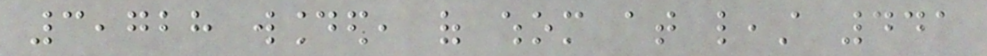3,728 wounded, of whom at least 441
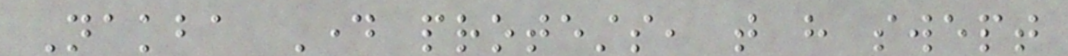Nakba Day protests, that have swept
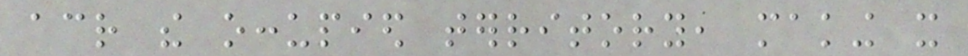across the occupied territory, making it
